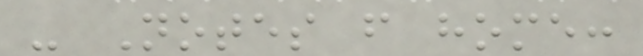- Notes from home:
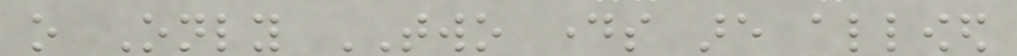o Only TWO days are allowed
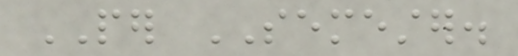PER SEMESTER.
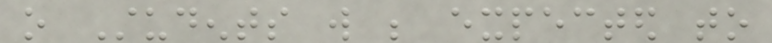o Students will be expected to
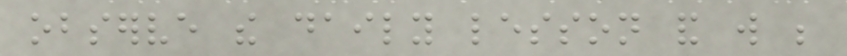observe the daily lesson and will be
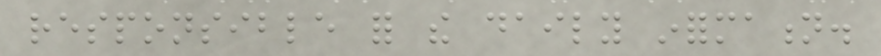responsible for the daily information.
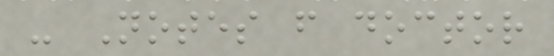- Notes from doctor
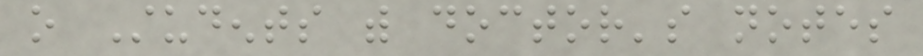o Students with doctor's notes
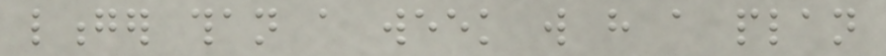longer than a week will have a plan
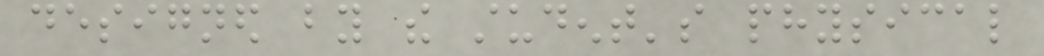designed by the student's physical
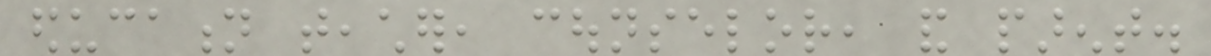education teacher, counselor, and parent.
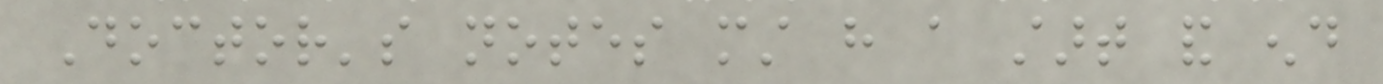Doctor's notes must have a start and end
